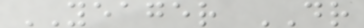YEAGER DR
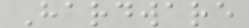Hardware
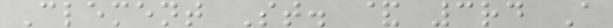Clement St. & 3rd A
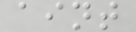aint
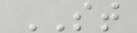ST
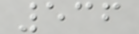536
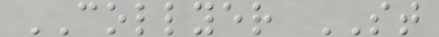COLLYER ST
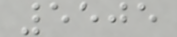5505
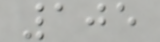105
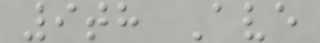9th Ave
